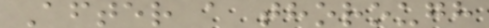After a thorough
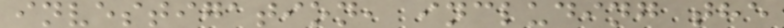investigation, including the
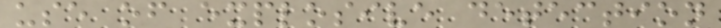use of explosive detection
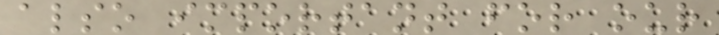also important for our
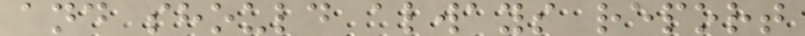and should always report
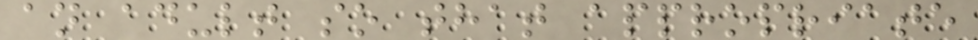an adult so that appropriate
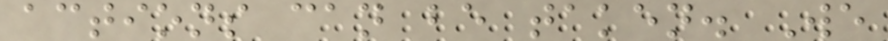actions can be taken. We
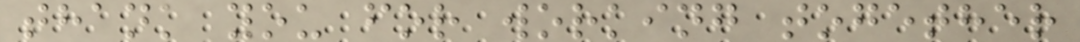thank you for working together
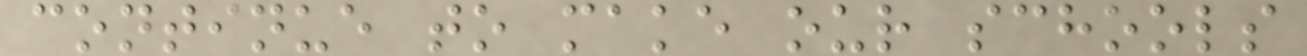continue to make our schools
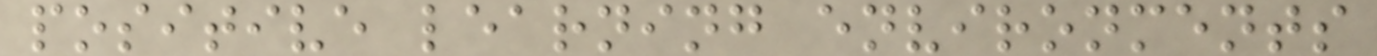positive learning environments
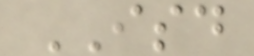ISD
